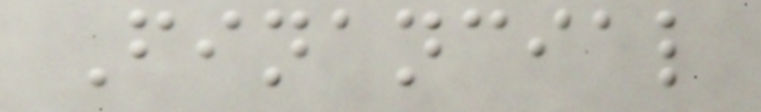Financial
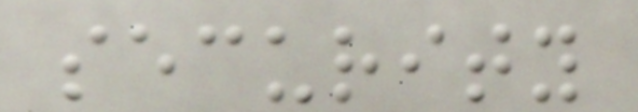security
